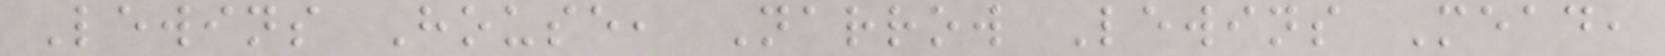Lewins House, Narrow Lewins Mead,
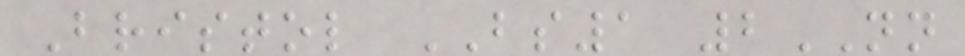Bristol BS1 2NN
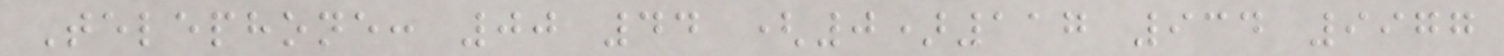Telephone: 00 44 (0)117 934 9977
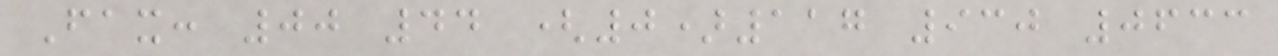Fax: 00 44 (0)117 930 0633
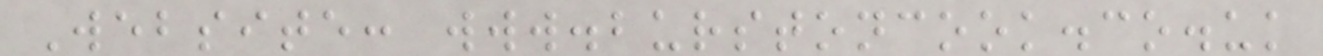Website: www.burstoncook.co.uk
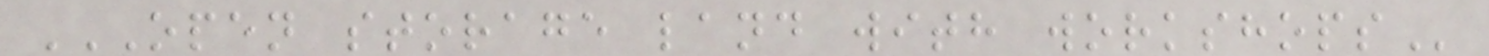OPEN STORAGE LAND WITH WORKSHOPS
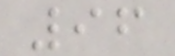96
